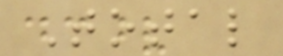Total
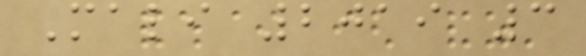Mali 2019 3
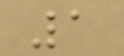1
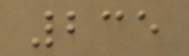235
